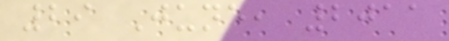29 June, 2011
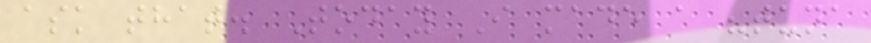ask that. Today I made a "tuna
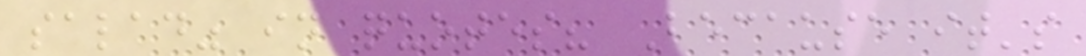salad" in quotes? Because it's
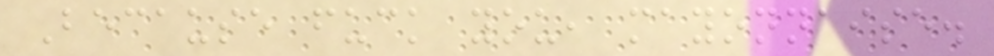Because fuck you, mayonnaise.
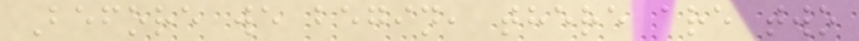Before we begin, there are two
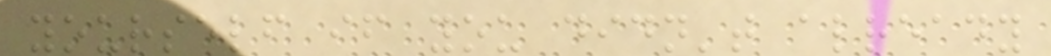yourself if you didn't already
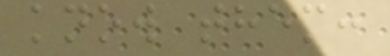know them:
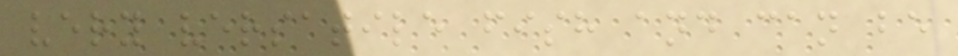very versatile fish and can be
